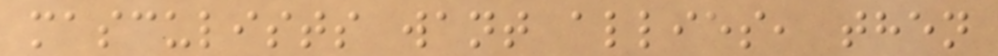masculists want allies, then
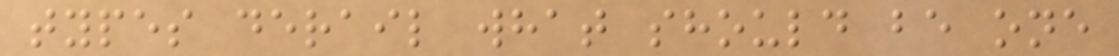types derail what should be one
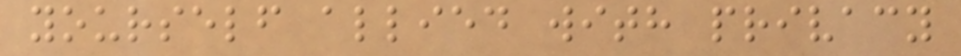yourself allied with privacy
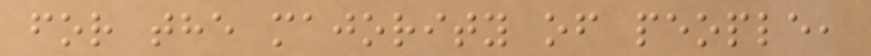for the majority of people,
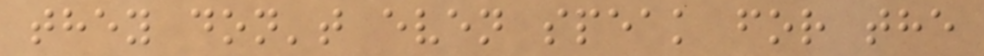they don't even speak for the
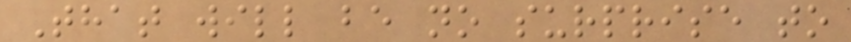That will be no surprise to
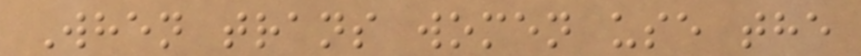When trans women use the
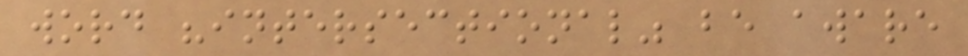word "intersectional" be aware
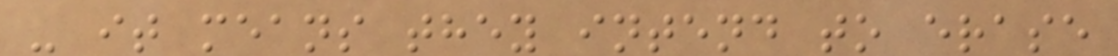- it means they intend to erase
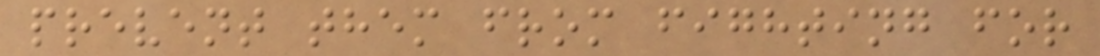prevent them from fighting for
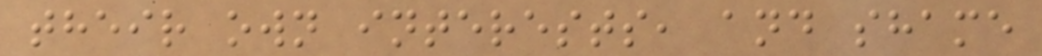their own interests, and shame
